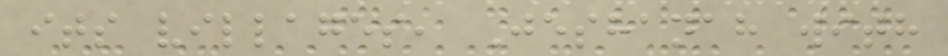its villages, Jeshanah with
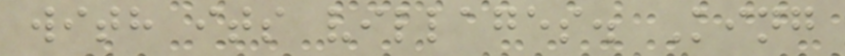with its villages. King
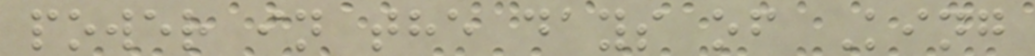power in the days of King
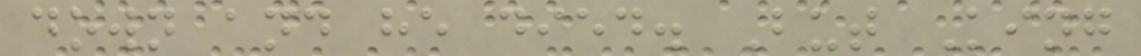down and he died. But King
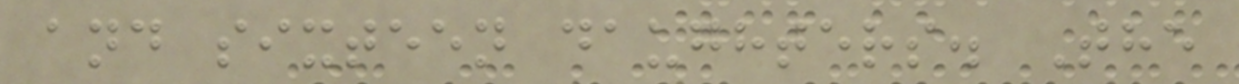and sixteen daughters. The
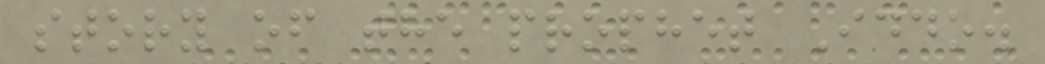story of the prophet Iddo.
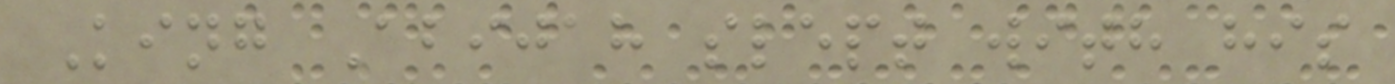King Abijah slept with his
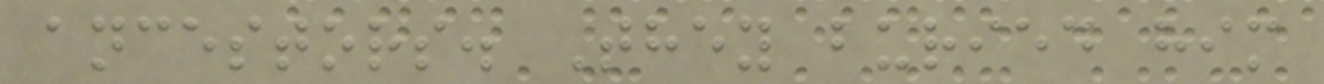ancestors. They buried him
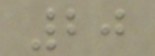20
